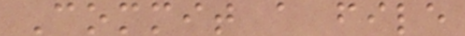Commit a file
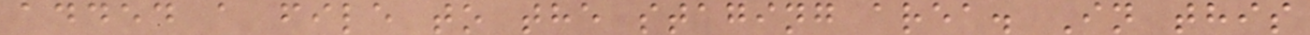added a file to the staging area. In this
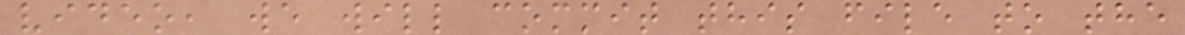video, we will commit this file to the
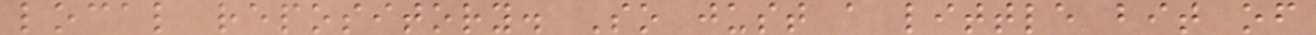local repository. So just a little bit of
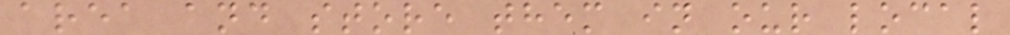area and store them in our local
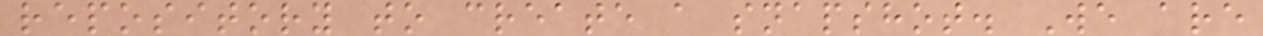repository to create a snapshot. We are
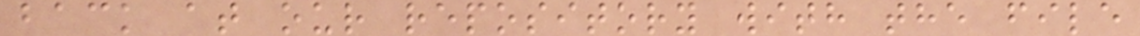back at our repository with the file
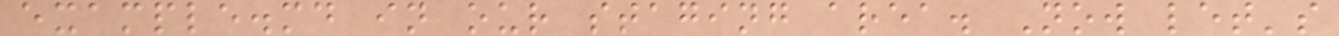example.md in our staging area. Now let's
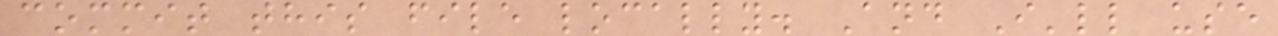commit this file locally. And I'll use
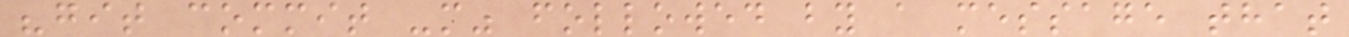"git commit -m" followed by a message that
